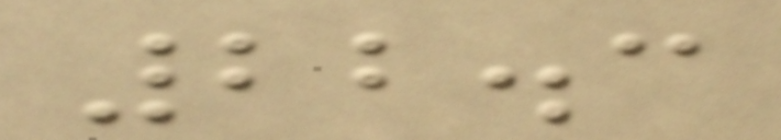22.3
